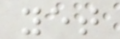yet
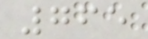765
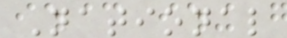National
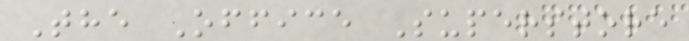The Office Superstore
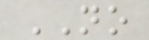NO
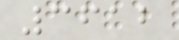3612
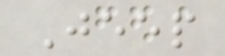Jeep
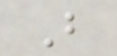B
